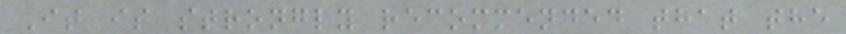It is strongly recommended that the
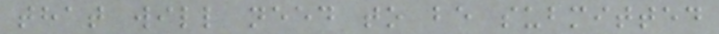that will need to be submitted
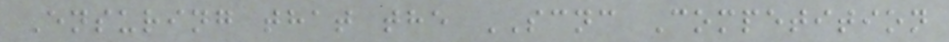Ensuring that the SCNC Competition
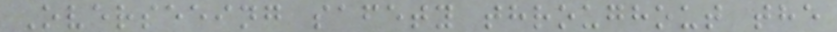Overseeing safety throughout the
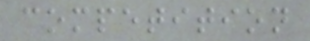competition
